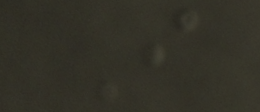I
